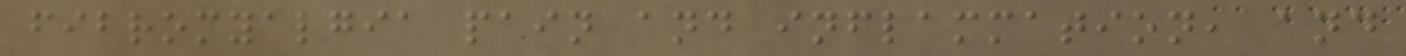fibromyalgia pain and inflammation, and
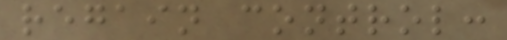regain control:
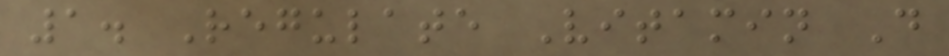1. Regulate Vitamin D
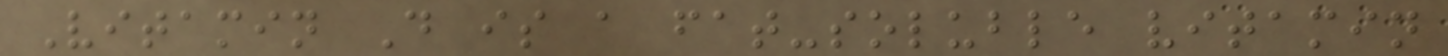Vitamin D is a fat-soluble vitamin
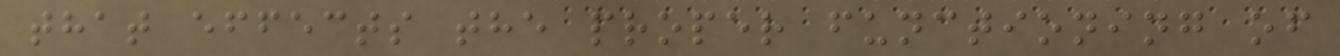that effects the proper functioning of
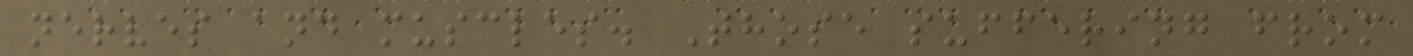nerves and muscles. Those suffering from
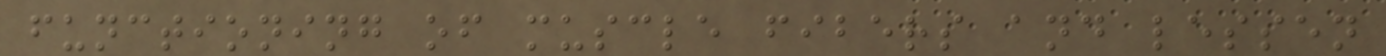functioning of muscle fibers and lessen
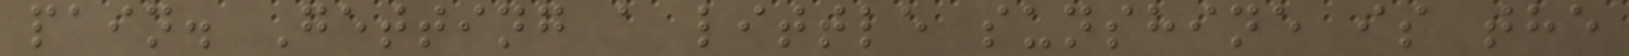pain. Getting a little sunshine is the
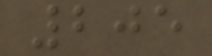205
